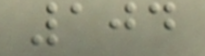104
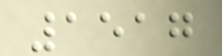1517
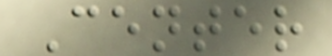Center
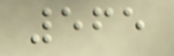565
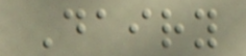Dairy
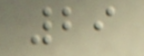29
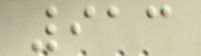913
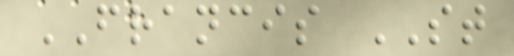FRANCIS ST
